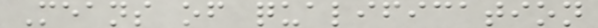Means of qualification
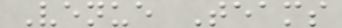Venue Teams
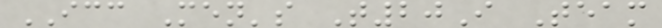ICC Men's T20I Team
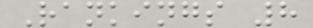Rankings 8
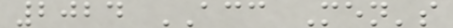2024 ACC Men's
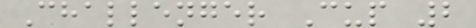Challenger Cup 2
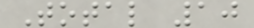Total 10
